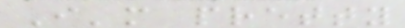I'm pretty
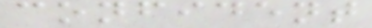confident
